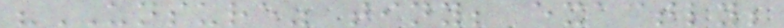"UNSURE" tiny; exactly;
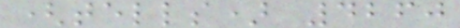(tells) 4260
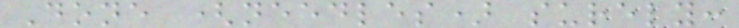Done (needles) surely:
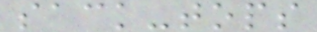sack-tops
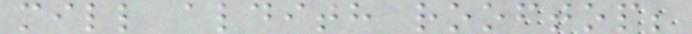mill aldith rooftop;
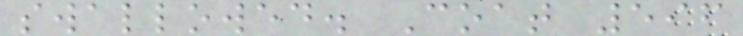swallowed. Coat 596
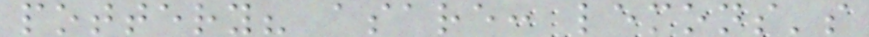pottery? asare: lemons's
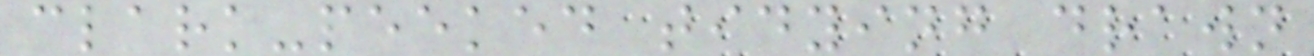clark-peeked tidying drawn
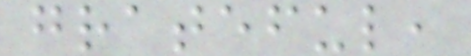grateful,
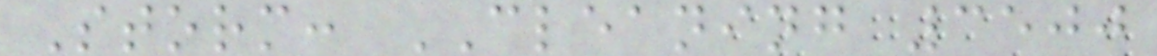Storm: CLEANING 3500
